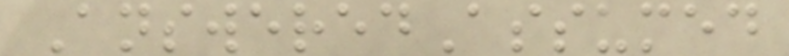AnsweredAssumed
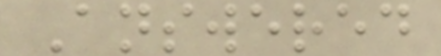Answered
